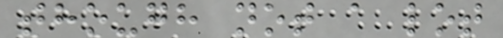though not a lot
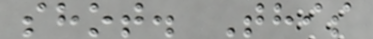shot. This
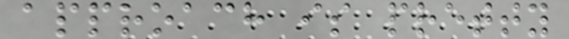approach is pretty
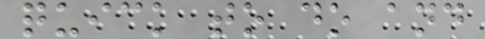quick to do and
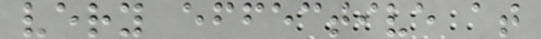very effective at
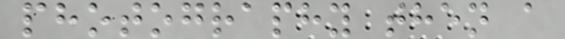photography then a
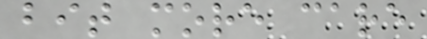bit more care
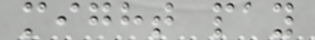might pay
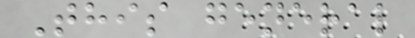This general
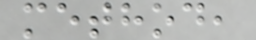method,
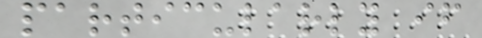particularly if
